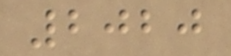2020
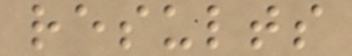results
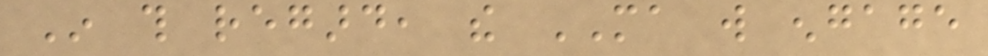In this regard, the MA will engage
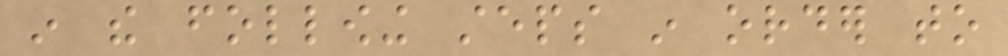in the following steps in order to
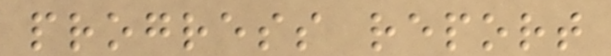progress report
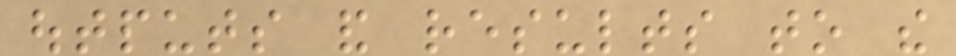outputs and results to the
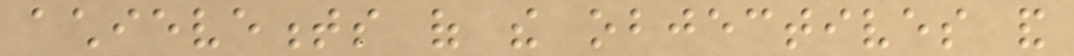achievements of the objectives and
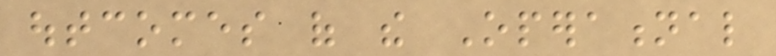outcomes of the Operational
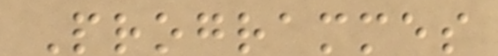Programmes
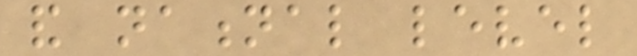and national level
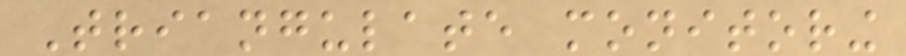Triangulate monitoring
